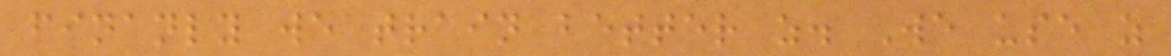finanly we train better z. We use z
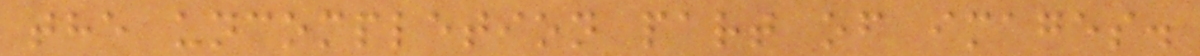the uncompletion part of images.
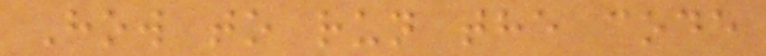How to run the code
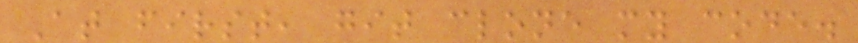At first, git clone my code.
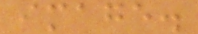image.
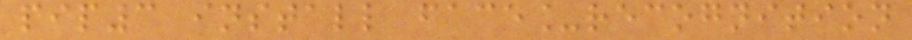pip3 install face_recognition
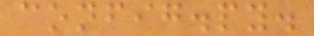config.py.
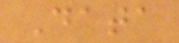Data
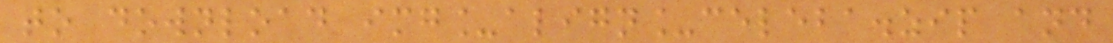to download img_align_celeba.zip and
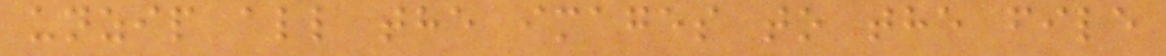unzip all the images to the file
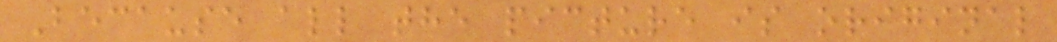Because all the picture is original
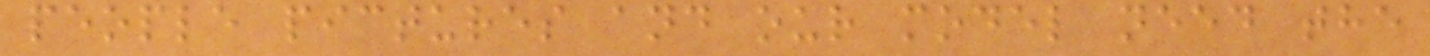people pictures and our model need the
